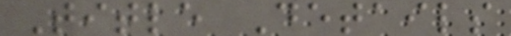Title Details
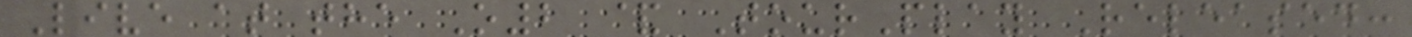Live at the O2 & TourPlay Released:
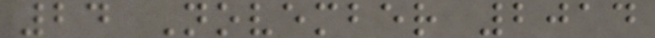24 November 2014
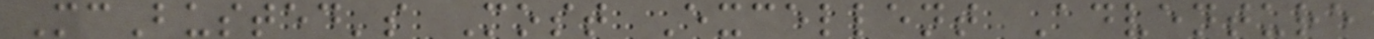McBusted's Most Excellent Adventure
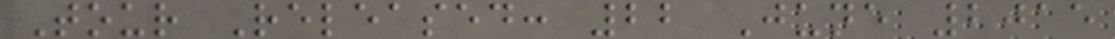Tour Released: 22 June 2015
